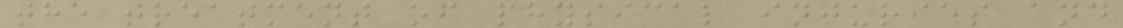the treatment of physical injuries and
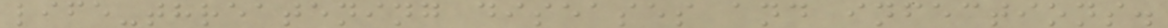life-threatening diseases and infections.
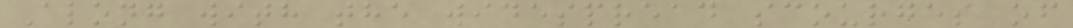Along with the widespread scourges of
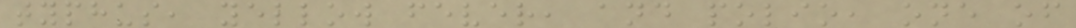typhus, yellow fever, and polio, one of
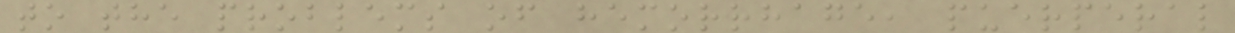to the problems of hemorrhage, puerperal
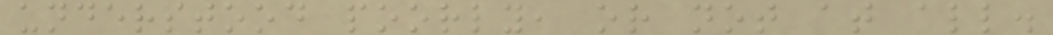understood poorly, or not at all.
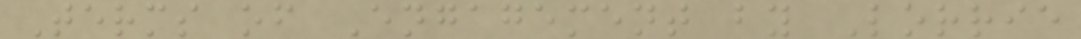Terms of Engagement by Lorrie
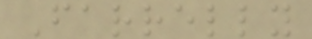Farrelly
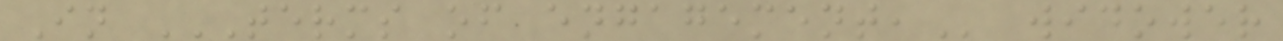In TERMS OF ENGAGEMENT, widower
